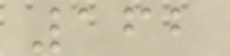162
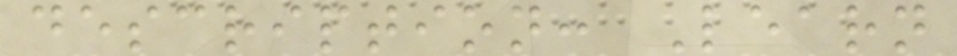description: Learn
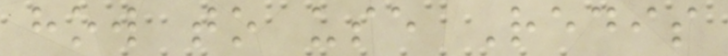how to use Redis
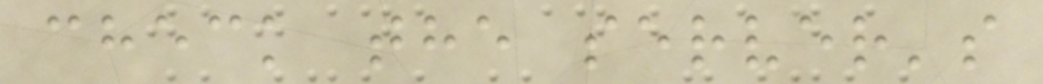check the server's
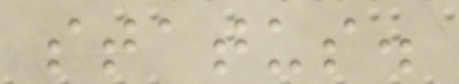status.
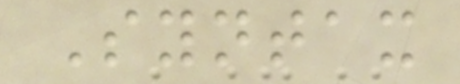Syntax
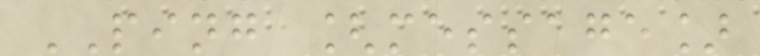PING [message]
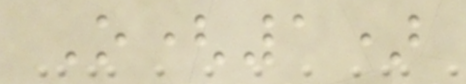O(1)
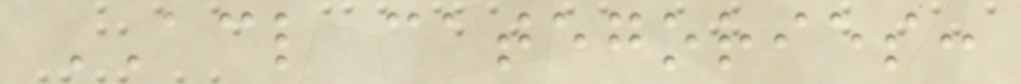ACL categories:
